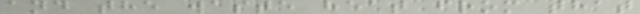and the waste heat from that
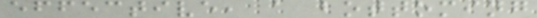effective, a bottoming
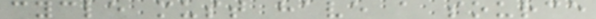cycle must have a source
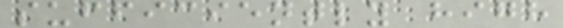sufficiently high
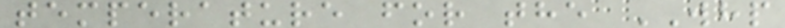temperature for the WHP
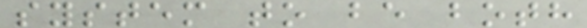system to be both
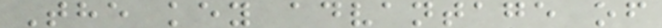The key advantage of
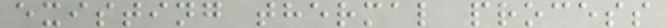existing thermal process
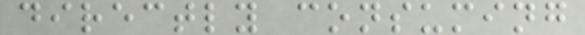directly consuming
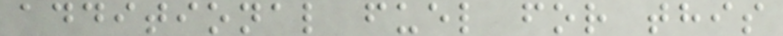additional fuel for this
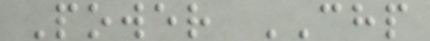Power CHP
